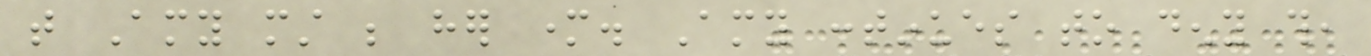that Amy must be her mother. Amy continues to deny this,
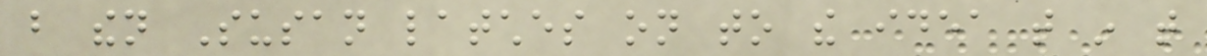but then Susan latches on to the idea that in that
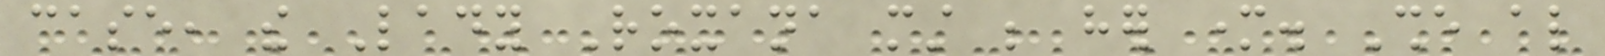case, the Lady Roxana must be her mother. She also
